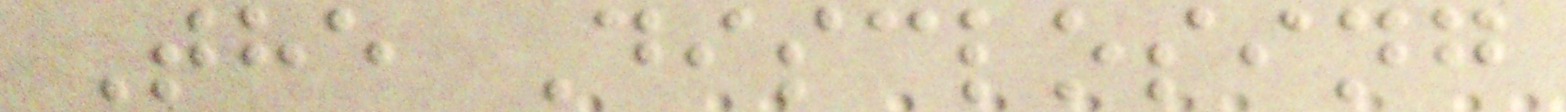The Disclosing
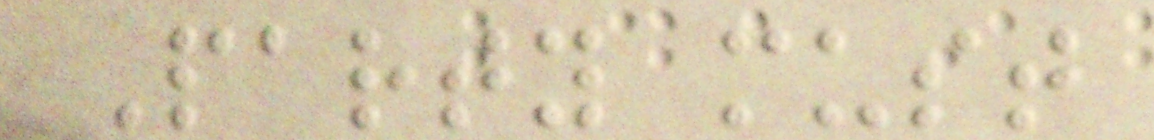Party must
